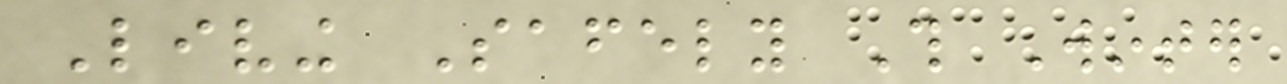Living Safely This Winter
